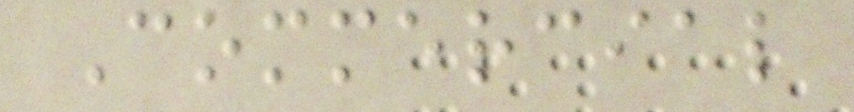Commercial
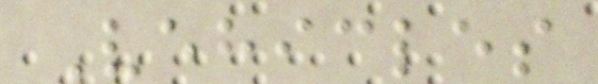Vehicles
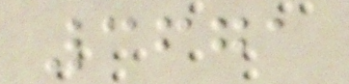3671
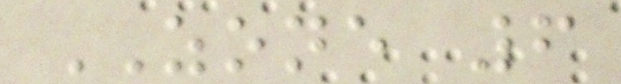ZONE 6
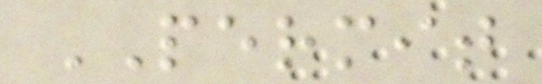PERMIT
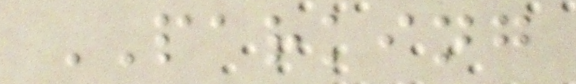PARKING
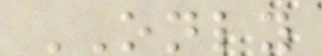ONLY
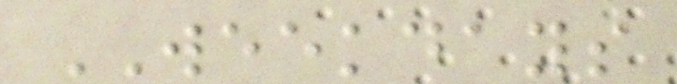WEEKDAYS
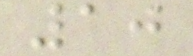10
